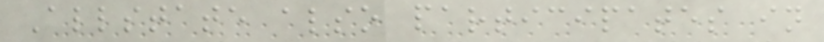Allstate also participates in
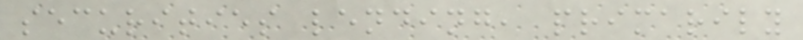securities lending, primarily
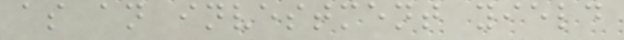as an investment yield
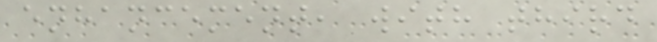enhancement, with third
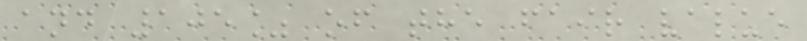and 105% of the fair value
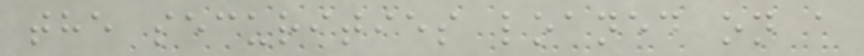the securities loaned on a
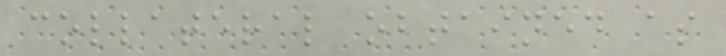collateral obtained as
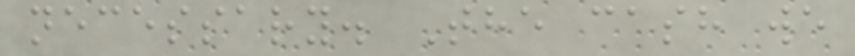necessary. The cash we
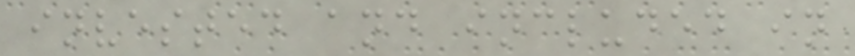invested and included in
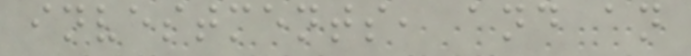investments, and an
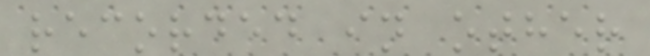recorded in other
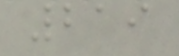219
